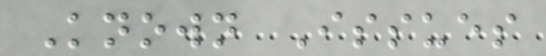Known Issues
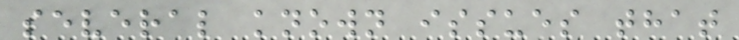several known issues that
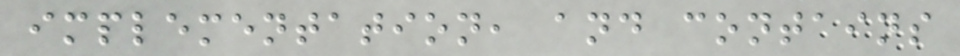implementation, and contains
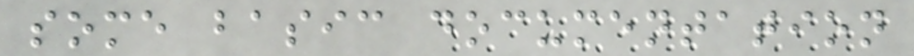some basic documentation
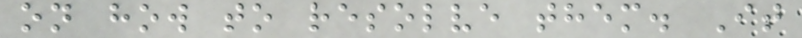on how to resolve them. It
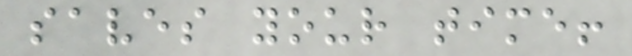saves your time!
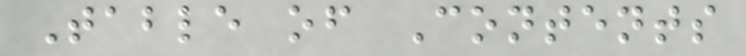Table of Contents
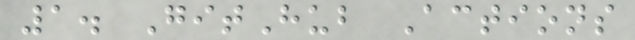1. GitHub Actions
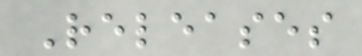Releases
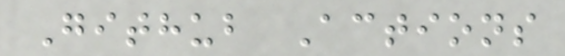Github Actions
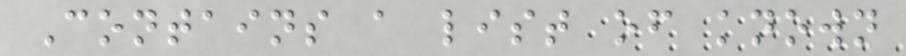Contains a list of known
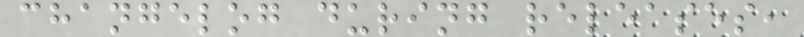changelog during releases,
